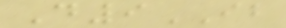D9IB
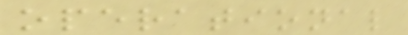operational
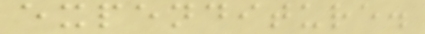expenditure.
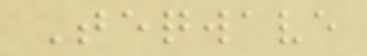Teqwave
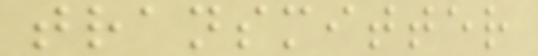transmitter
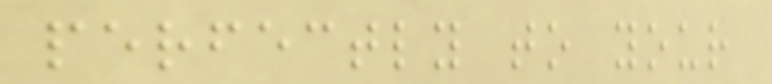perfectly to your
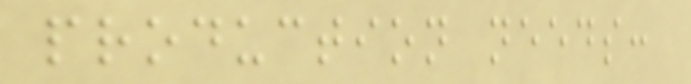production needs:
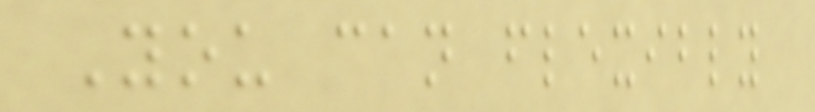You can flexibly
